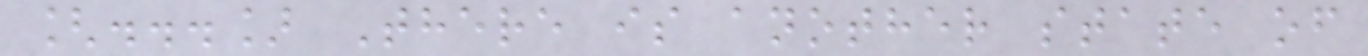[...] There is another state of
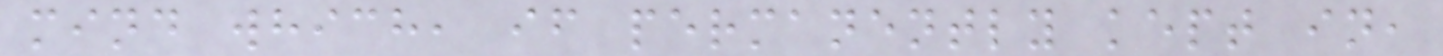mind which, if permanently kept in,
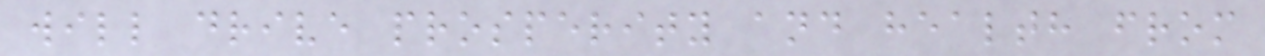will drive prosperity and health from
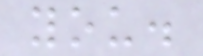you.
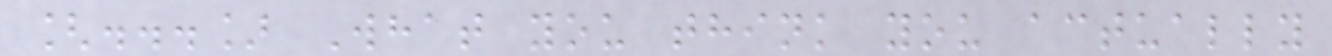[...] What you think you actually
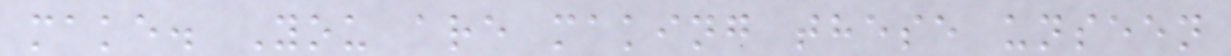make. You are making these unseen
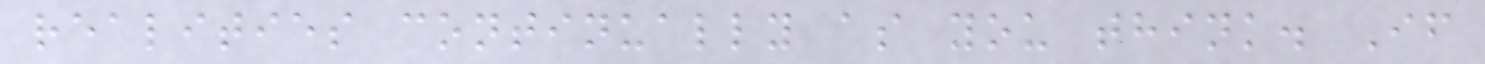realities continually as you think. If
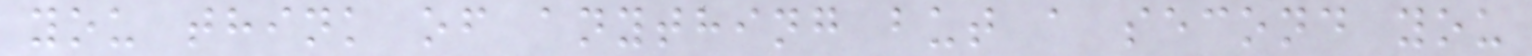you think of anything but a second you
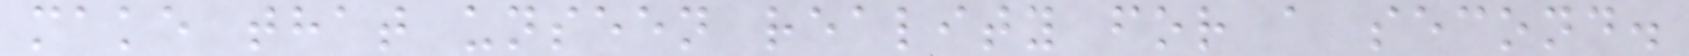make that unseen reality for a second.
